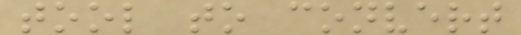tool to convert
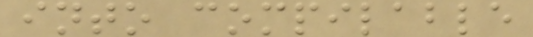into compilable
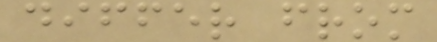differ from
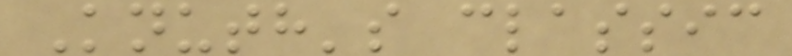Knuth's classic
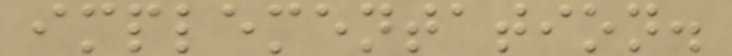implementation.
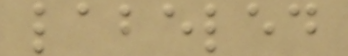labeled
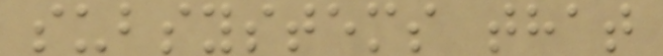subsystems that
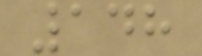148
